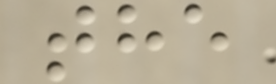the
